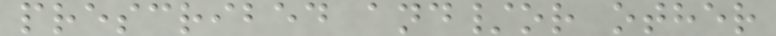prescribed and/or other
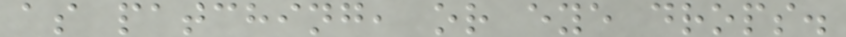as patching, or eye drops.
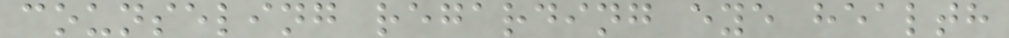counseling regarding eye health
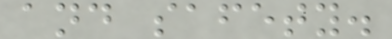and safety.
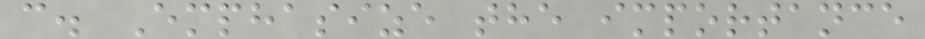c. Emphasize the importance
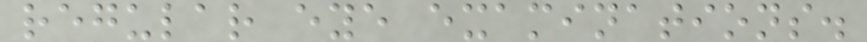regular eye examinations.
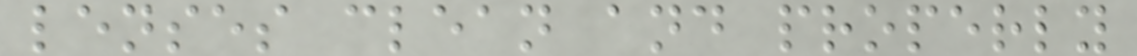lenses clean and properly
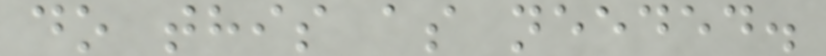do this as needed.
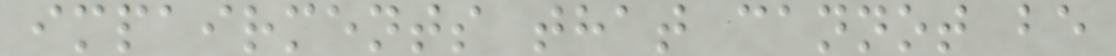impairments that cannot be
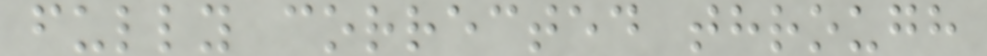fully corrected through
